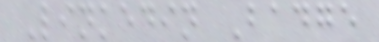Linkedin Badge
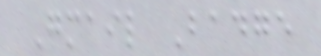Gmail Badge
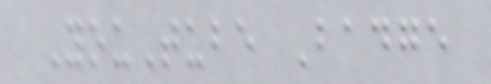YouTube Badge
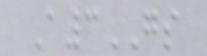A3GS
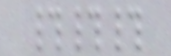###
